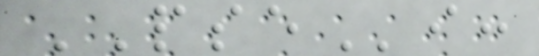PSEi:
